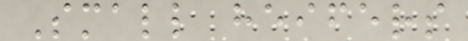Small heifers
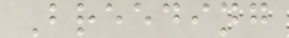Breeding
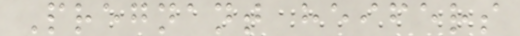Pregnant heifers
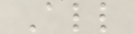All
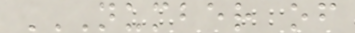NUMBER OF
